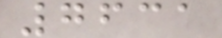7631
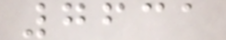7631
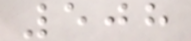508
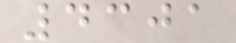4301
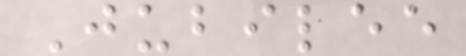Jubilee
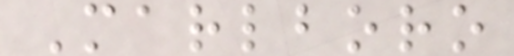Marlboro
